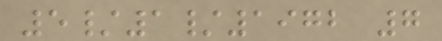5/1/1972 7
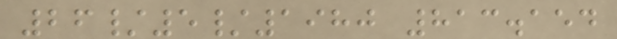26/5/1980 813.154
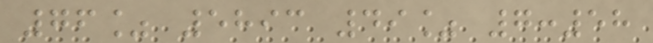76% 5893 49% 7:58
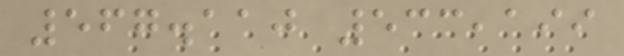567.110 533,199
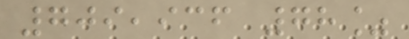709,936 78%
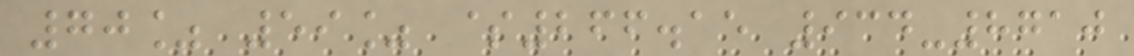70% 59% $266.15 934-8710
